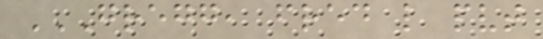GREGG, FRED L PVT
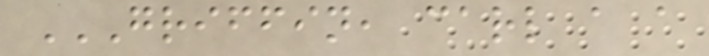GRIFFIN, CARL A A
